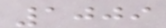1009
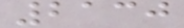2130
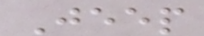Jeep
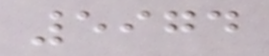5974
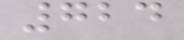724
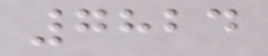7824
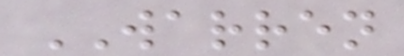WARREN
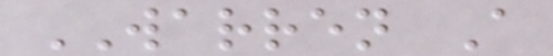WARREN A
